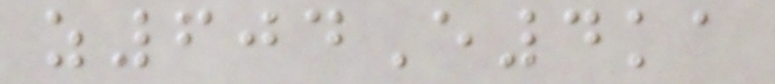z604E4ka
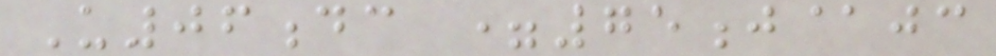U06dc =75j@jc
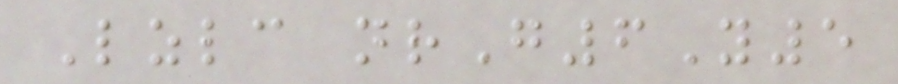Lzlc nrG6Y5
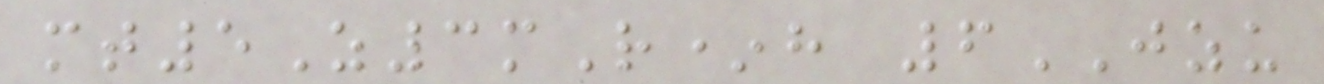mt5Z3mR*h 6JZU
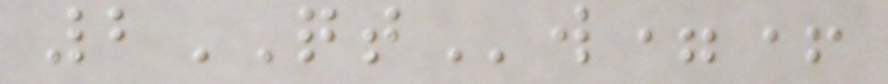2QTw=+
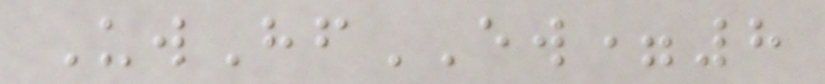UwHfEW=8
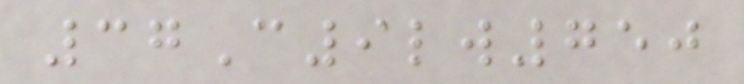37C9lw750
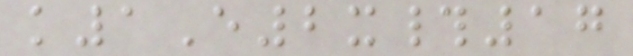k1E2x#17
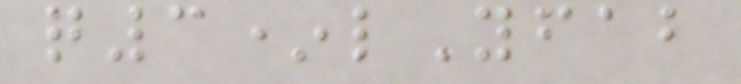q3*lYfab
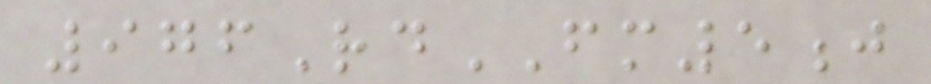976RdFM5j
